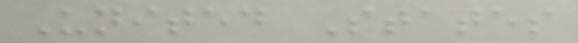United States
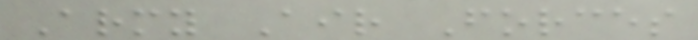Army Air Forces
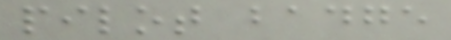pilot badge
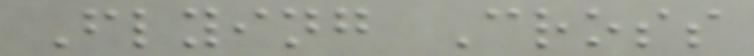Flying Cross
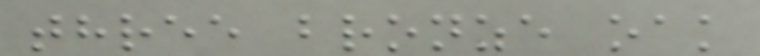three bronze oak
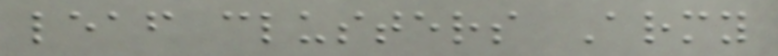leaf clusters Army
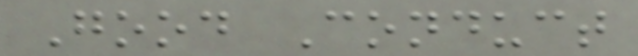Good Conduct
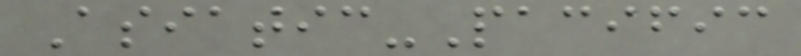Asiatic-Pacific
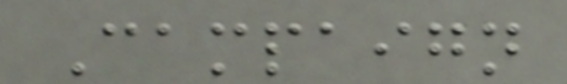Campaign
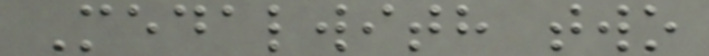Medalwith two
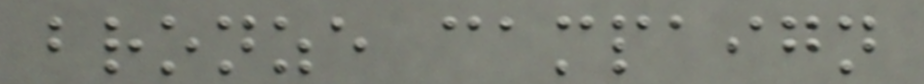bronze campaign
